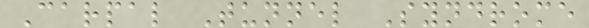Carpal Tunnel Syndrome
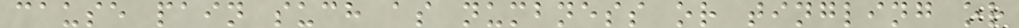cause pain such as numbness or tingling or
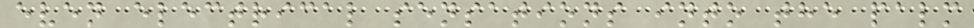even electrical sensations into the palm
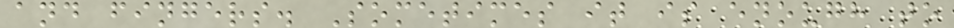and fingers. Sometimes it is enough to
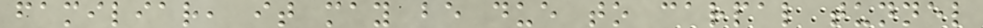familiar, it may be due to carpal tunnel
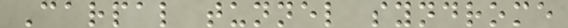Carpal tunnel syndrome
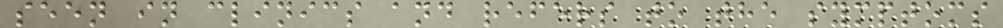seen in clinics and refers to the symptoms
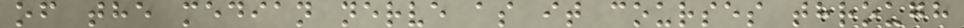of the median nerve as it courses through
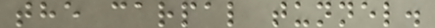the carpal tunnel.
